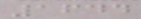1644
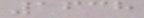1638
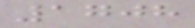1708
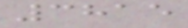3815
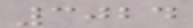3024
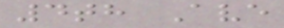4th Ave
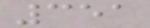351
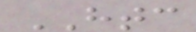HTC
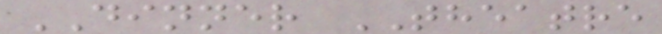DINNER THEATRE
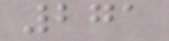271
